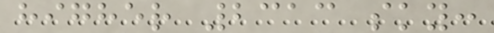higher 2313 sky:
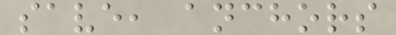save, anchors
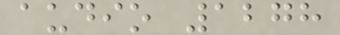audio 1278
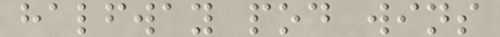halfway pod wins
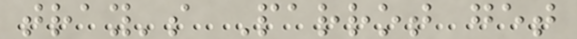tray's Parrot get
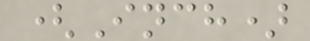(Inch)
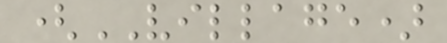(VILLAGE)
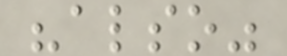"also"
